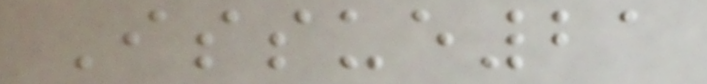Issue21
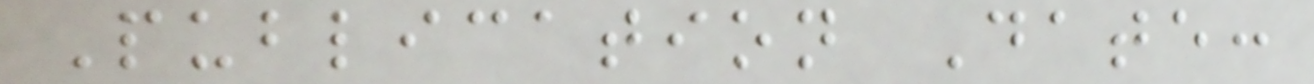Publication Date:
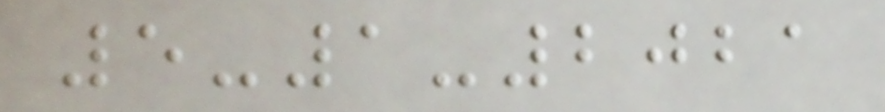5-1-2021
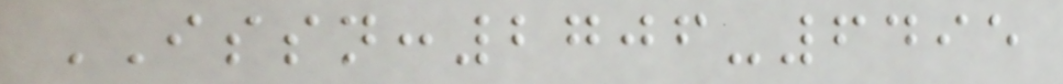ISSN:2706-6495
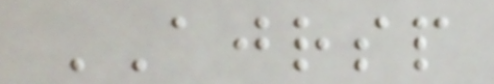AJRSP
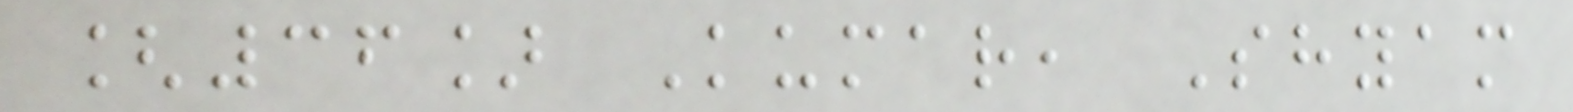[36] Kumar, Shyam
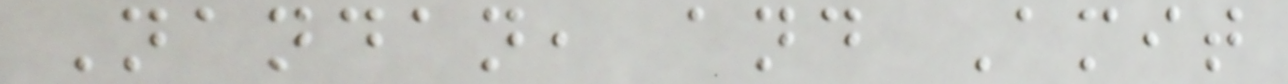Nandan, and Amit
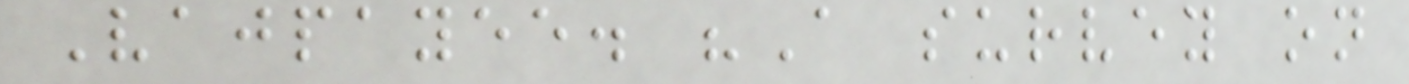Vajpayee. "A survey on
